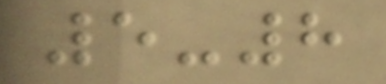5-8
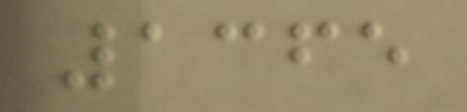1365
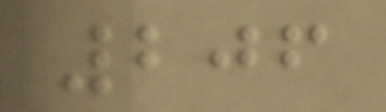206
